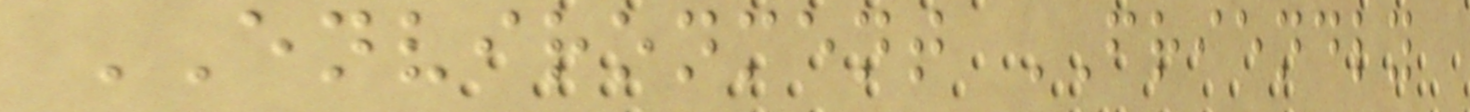ENVIRONMENT FRIENDLY
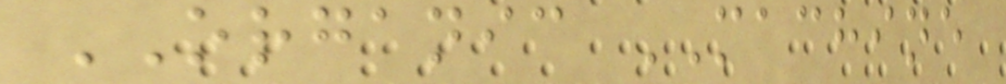ORGANIC MACHINE
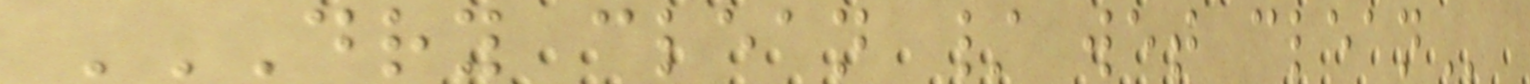DRY CLEAN / WET CLEAN
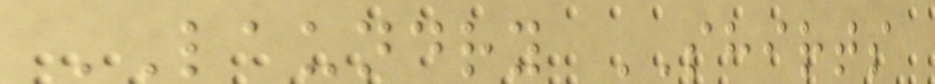LAUNDRY SHIRTS
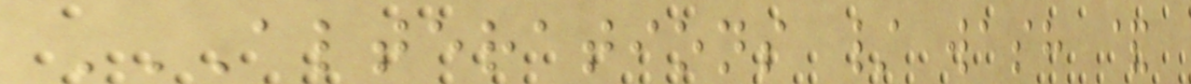ALTERATIONS / WASH &
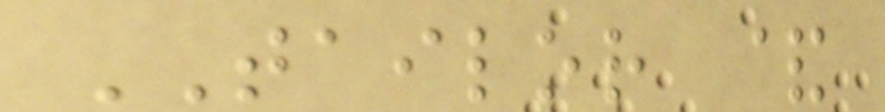TAILOR &
